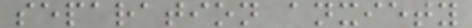separation anxiety
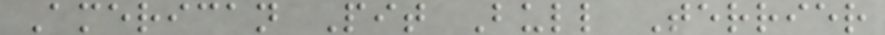American Pit Bull Terrier
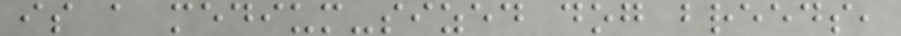is a medium-sized dog breeds,
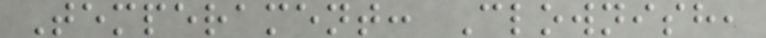Temperament: Clownish,
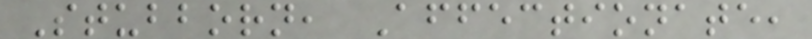Stubborn, Affectionate,
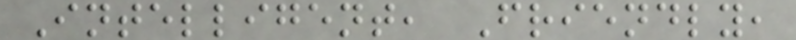Intelligent, Friendly,
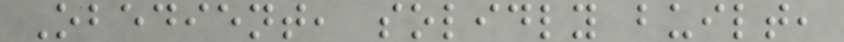Obedient, solidly built,
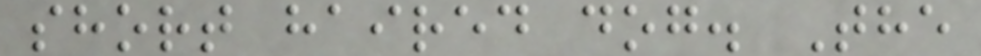short haired dog. The
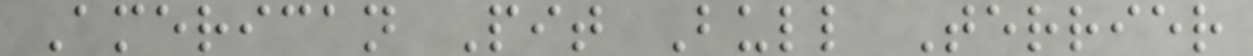American Pit Bull Terrier
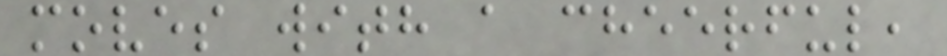moves with a cheerful,
